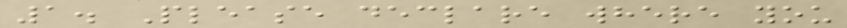1. Please declare where you
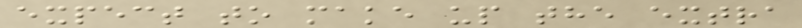expect to make up the extra
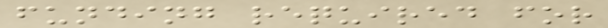funding required for
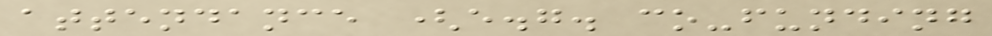attendance (e.g. co-funding
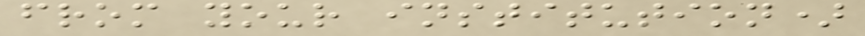from your institution)
